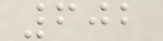602
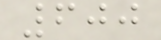600
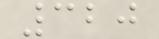320
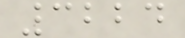3224
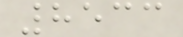8533
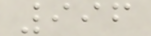996
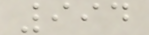994
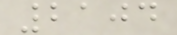2104
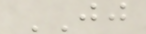JJ
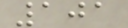101
